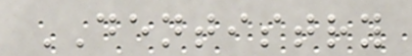DENTISTRY
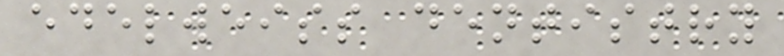edelweiss dentistry
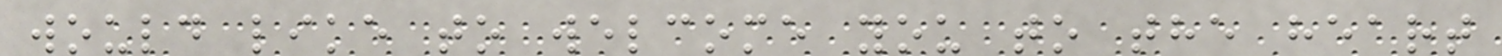would like to welcome you to the heart
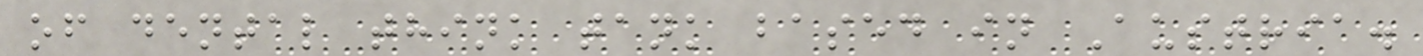of dental think tank based in Austria.
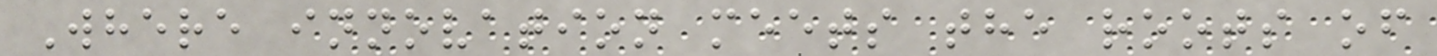Where innovation meets the roots of
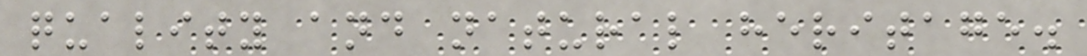quality and natural heritage.
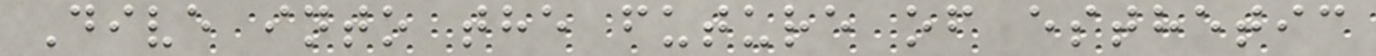Dive into the future of esthetic
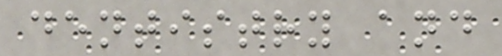dentistry and
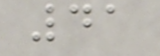41
